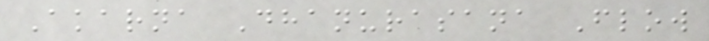Akarna Dhanurasana Flow
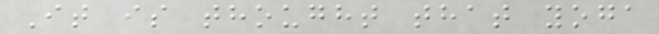It is thought that yoga
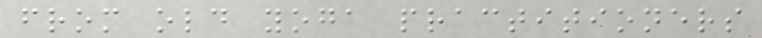from old yoga practitioners
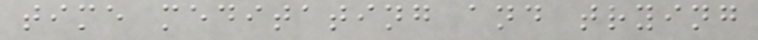time meditating and trying
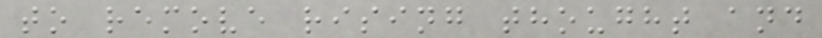to remove rising thought and
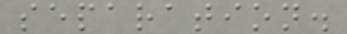separation.
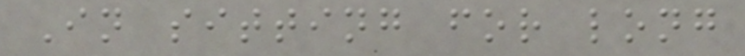In sitting for long
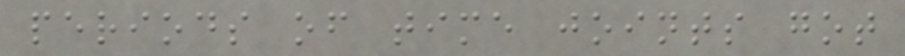periods of time joints got
